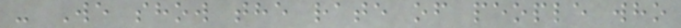- We show the rate of people who
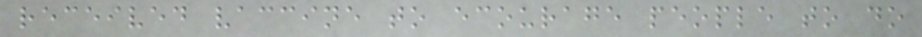received vaccine to ecourage people to do
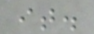it.
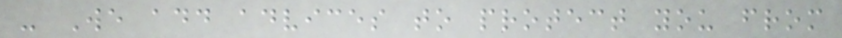- We add advices to protect you from
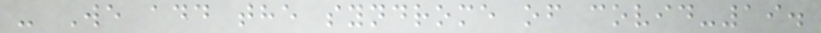- We add the syndrome of covid-19.
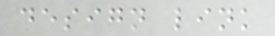design link
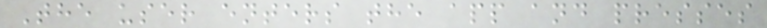The user enters the app and presses
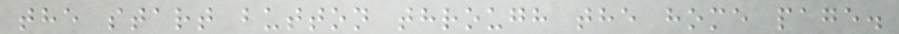the start button through the home page.
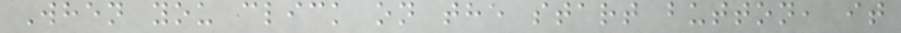When you click on the start button, it
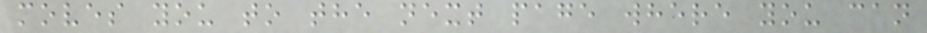moves you to the next page where you can
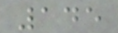145
